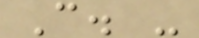C. -
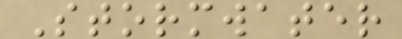Stormwater
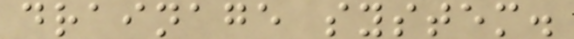drainage system.
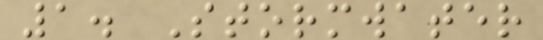1. Stormwater
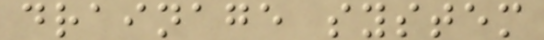drainage system
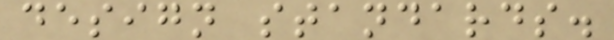design standards.
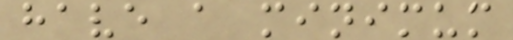have a minimum
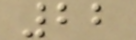22
